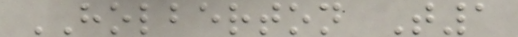HOLBERTON T1
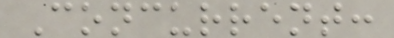Concurrent:
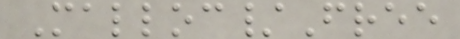Malloc/Free
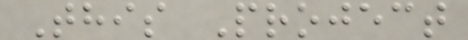This Project
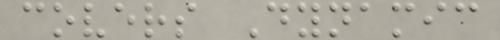covers Dynamic
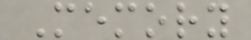Memory
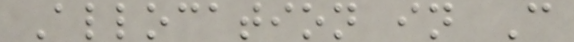Allocation in C
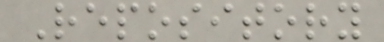Repository
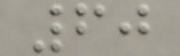60
